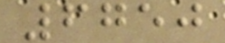6750
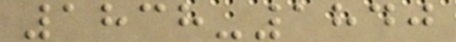1838-1840
